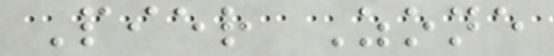Pier Zone
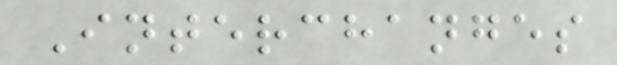Interchanges
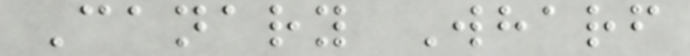Canary Wharf
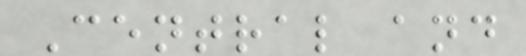Central and
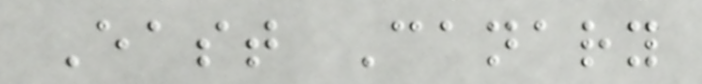East Canary
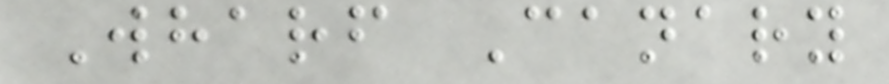Wharf Canary
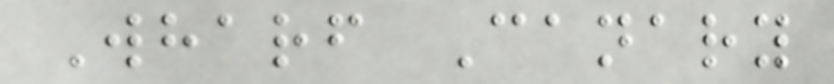Wharf Canary
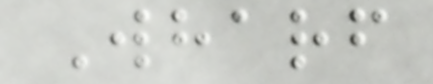Wharf
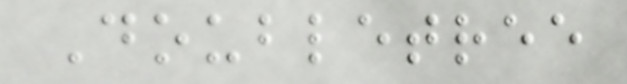Doubletree
